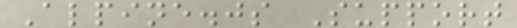Alpine.js Support
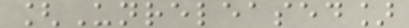[Unreleased]
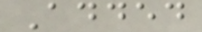Added
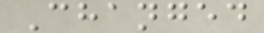Changed
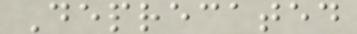Deprecated
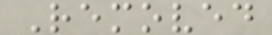Removed
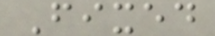Fixed
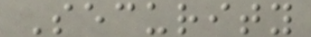Security
